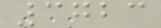3723
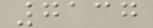7137
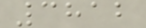3812
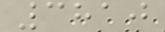3810
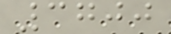3700
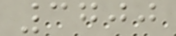3700
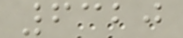6320
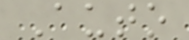Auto
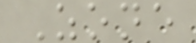Zone
